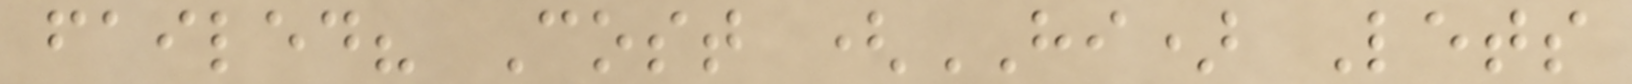failed? Cost (HI) Lets
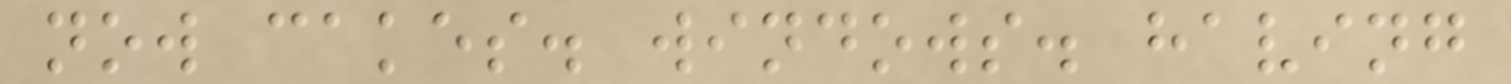now cakes. windows. having
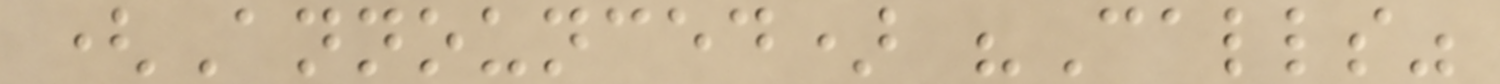(Announced) "Calls"
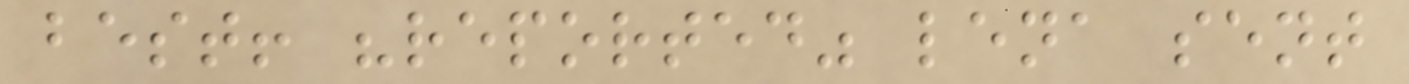best! "reported" lena sent
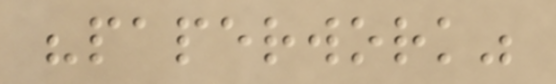"paperwork"
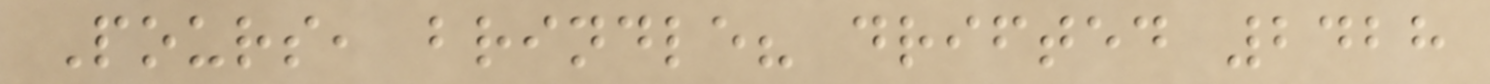Pours, brindle? drifted 2428
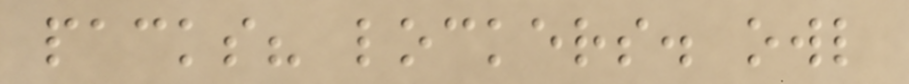packs? lockers. owl
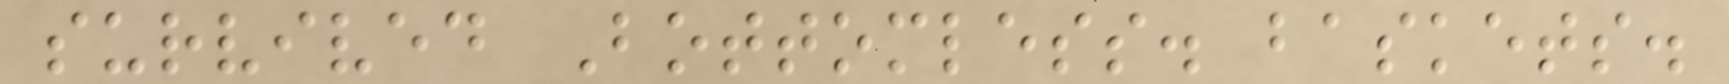survived Bottomless. baskets.
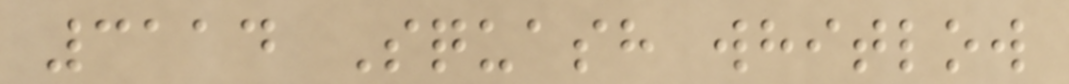3114 Squash whitlow
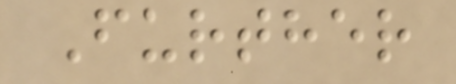Further
